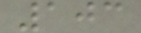103
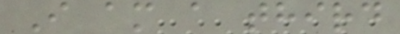I am a third
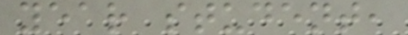year student,
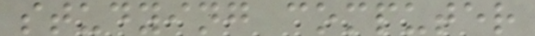studying computer
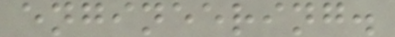engineering.
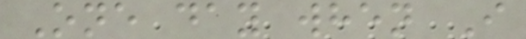One day when I
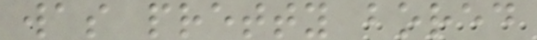was pretty bored
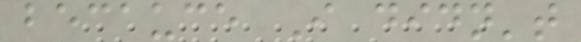becauce I didn't
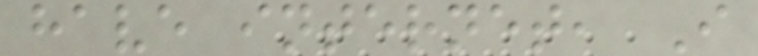have internet, I
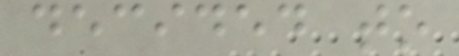decided to
